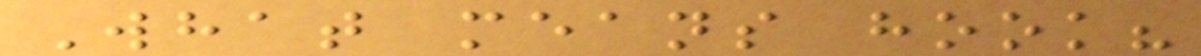What means hook?
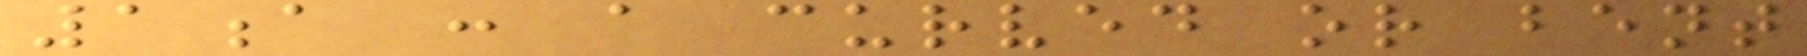1a : a curved or bent
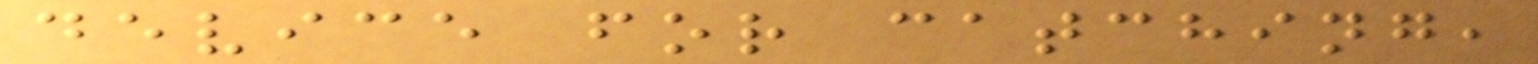device for catching,
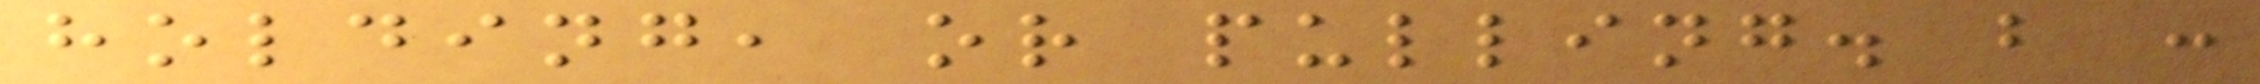holding, or pulling. b :
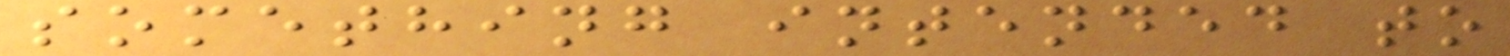something intended to
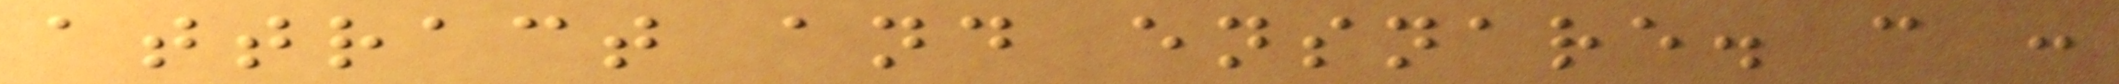attract and ensnare. c :
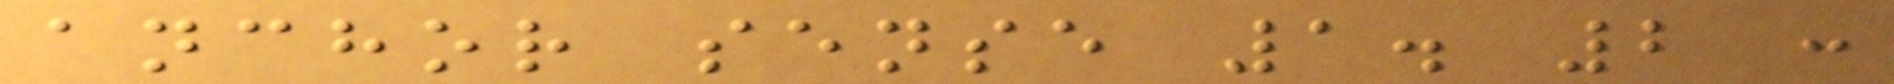anchor sense 1. 2 :
